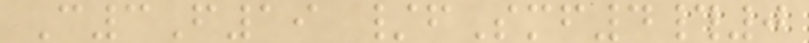C3F19 /fSmf4#0
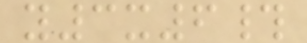y3x6#
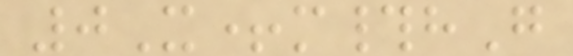0X+m#hG
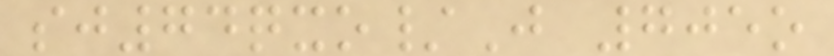sj74qxo/J 705o
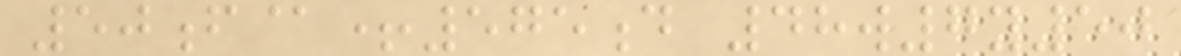50f@+575d 48w7y50
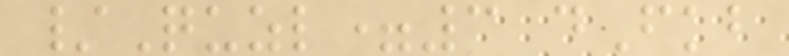/Quzl=3 dFkb
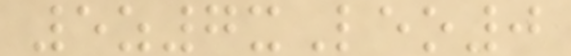5z7xLeo0
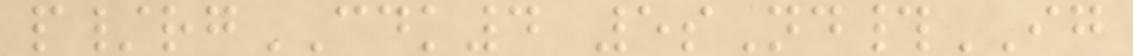p/rgCDK4 5sNd#IG
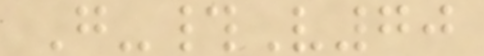G-#V70
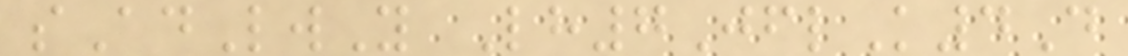sAdLwY Lh7JflK4D
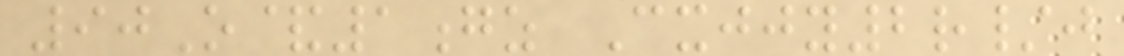90O&1gz Cxjjy2r/j
